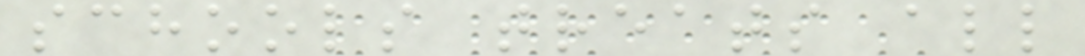schools treats all
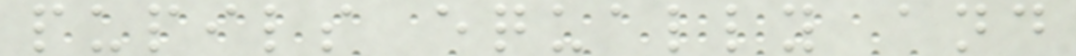pupils equally and
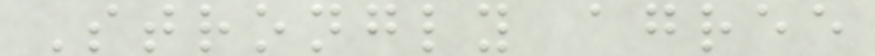Strongly agree
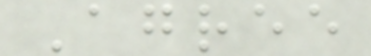Agree
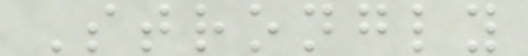Strongly
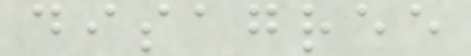disagree
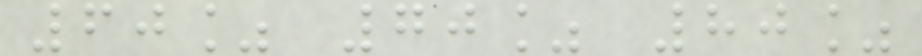60% 70% 80%
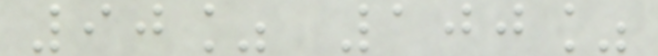90% 100%
